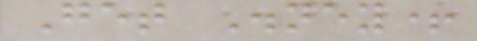Get Disney+
